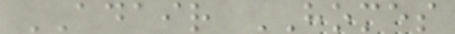ADAIR HOMES
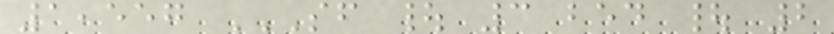1,557 SF | 3 BED | 2
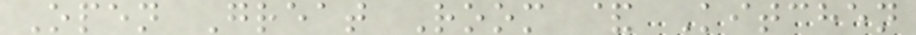Open Great Room & Kitchen
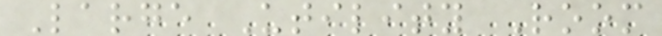Large Utility Room
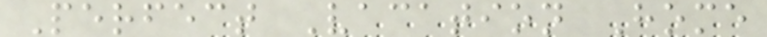Perfect Vacation Home
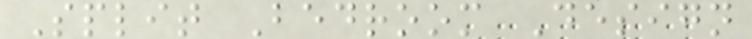Split Bedroom Design
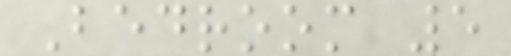Bedroom 5
